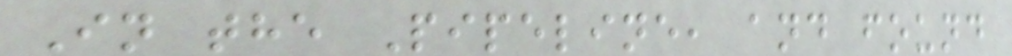In the Pipeline, and found
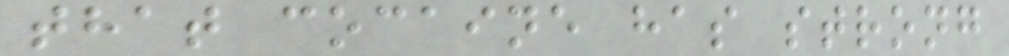that cocaine has strong
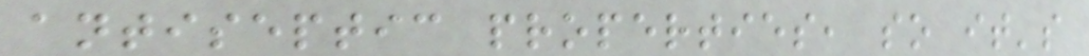antiseptic properties, so it's
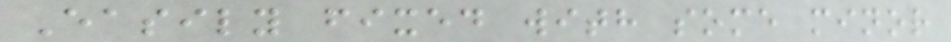Easily fixed with some minor
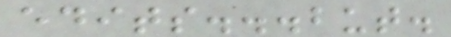edits...but.
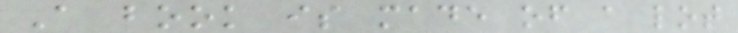A book is made of a lot
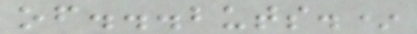of...buts.*
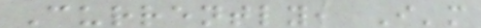Currently, I'm
